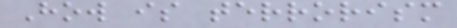How is terrorism
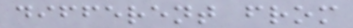different from
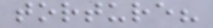torture?
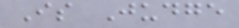Is Judge
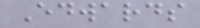Edwards
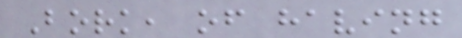Bork, of having
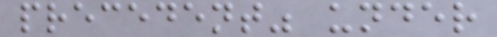precedent" under
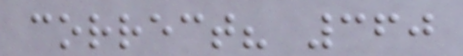correct? 360
